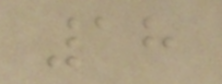18
